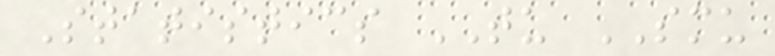Statistics TU SMU
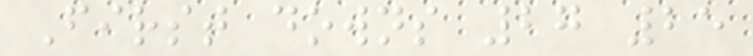First downs 27 25
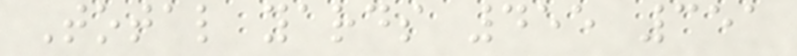Total yards 455 351
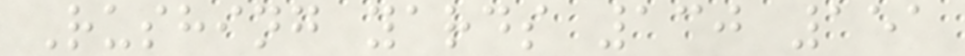Rushing yards 130 151
